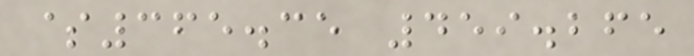$365.35 459.265
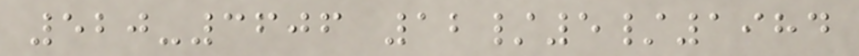520-3606 12/5/1984
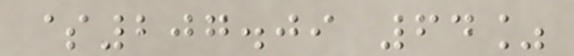$207.09 64%
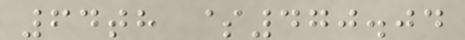64th $470.04
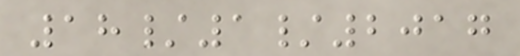18/1/2017
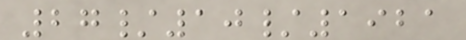27/10/1921
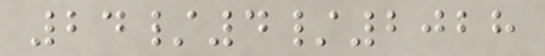24/4/2028
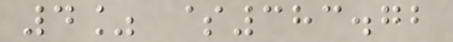4% $383.72
